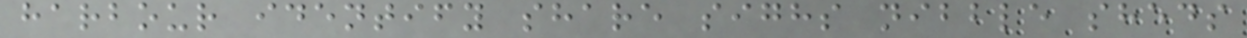harbour identify share sighs nibble sheds
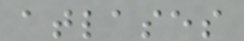atlases
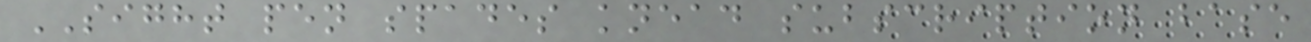SIGHT pen spades knead subscription base
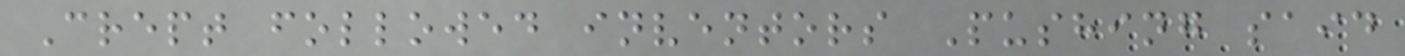Crept followed inventors Pushing said
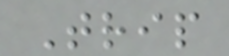Trip
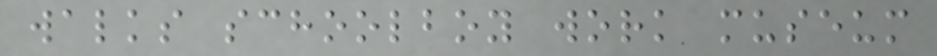walks schoolboy work museum
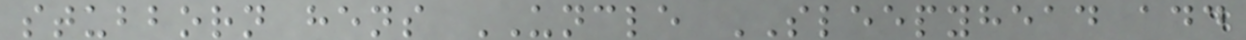stubborn hens UNCLE SLEEPYHEAD add
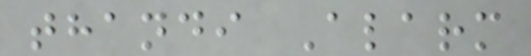thandi Alarm
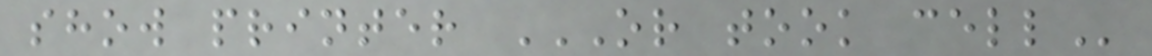show printer OR TOOK CELL
